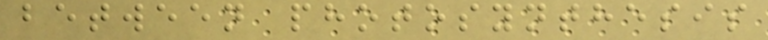between photosynthesis
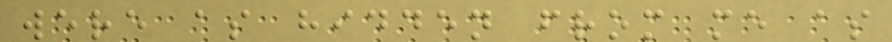were as hidden from me as
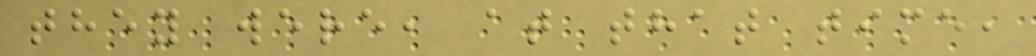they were, at that time,
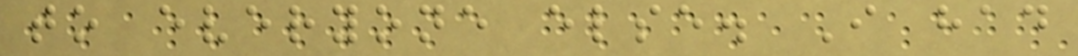to everyone else. I had
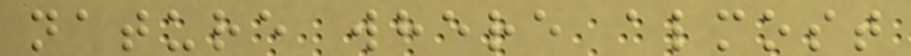nature where almost
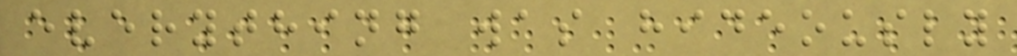everything was hideously
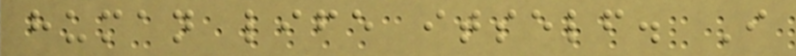human life itself. I
